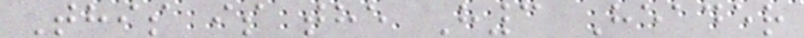This is the H3 Header
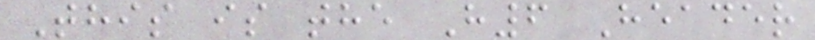This is the H6 Header
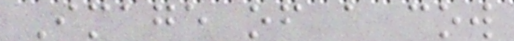Image of a cow
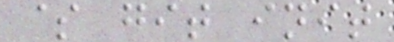$ git init
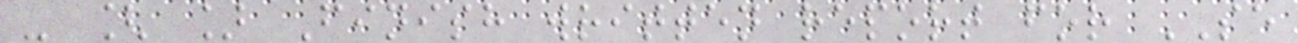- [ ] Finish written report for SE
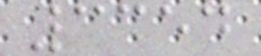3354
